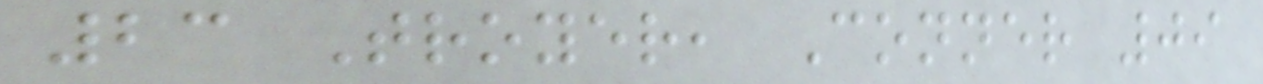23 Troyer, Conner 09
